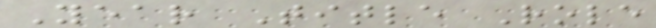Year Title Role
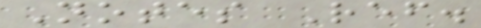Notes Ref.
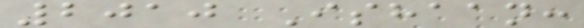2010 Ishaan:
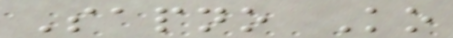Sapno Ko
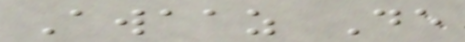Awaaz De
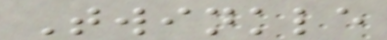Twinkle
